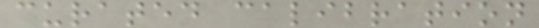curated calibration
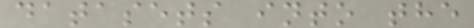datasets into the
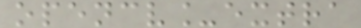opencv_extra
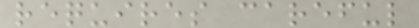requires careful
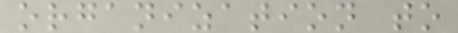organization to
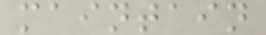maintain
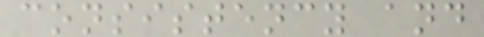consistency and
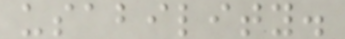usability.
